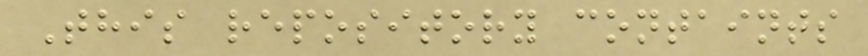This repository containts
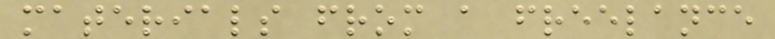materials from a freelance
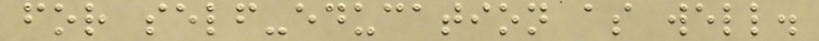for self-education as well.
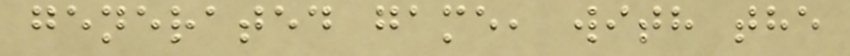generated game, with the
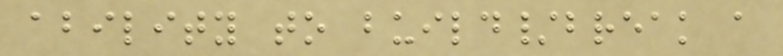ability to build/break a
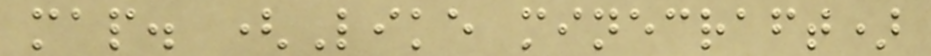map. (Like minecraft)
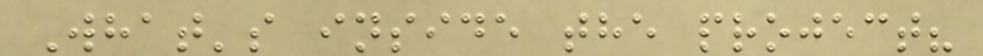What's inside the project?
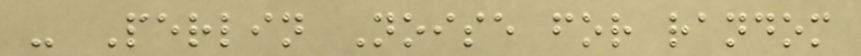- Perlin Noise for random
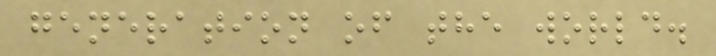generation of the world.
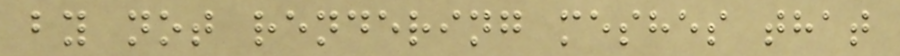by not rendering meshes that
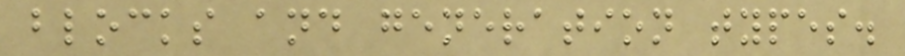blocks and generation types.
